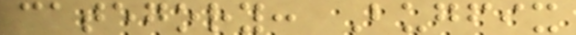category: Bugfix
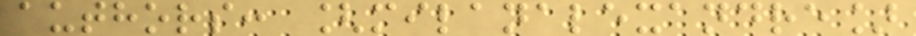authors: [milanalexandre]
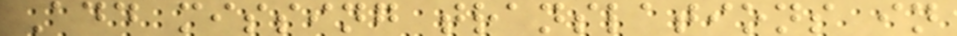Add missing translations in
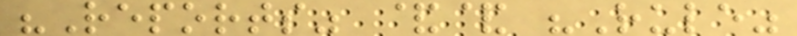"Reports" && "Rule"
